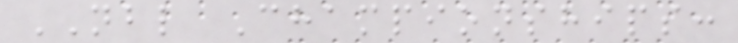NBL Championships:
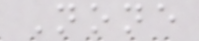None
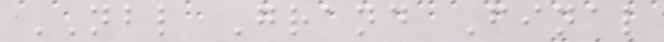NBL Grand Final
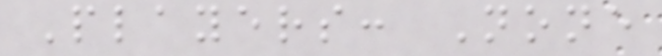Players: None
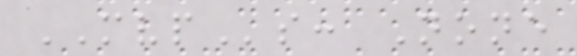MVPs: None
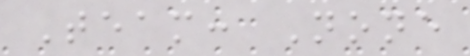Team: None
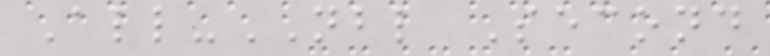All-NBL Second
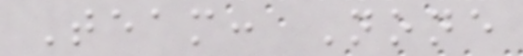Team: None
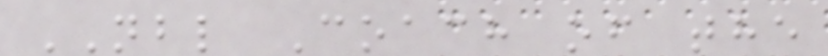NBL Coach of the
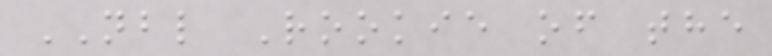NBL Rookie of the
